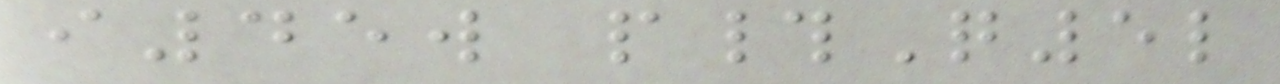i45w p#Q5l
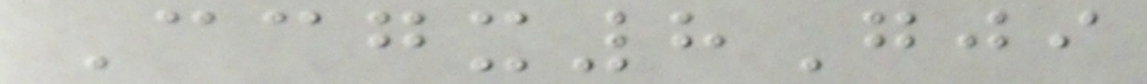Ccgx8Gji
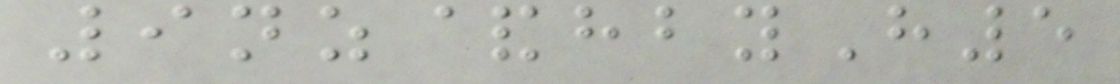9nz&hbyH5
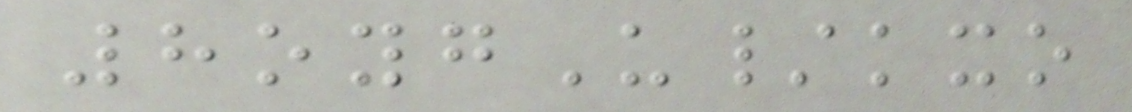8oygU/kxo
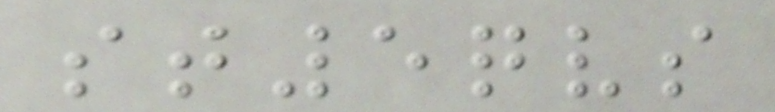st5qvs
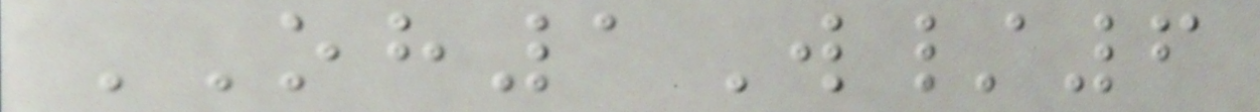OH1W/6
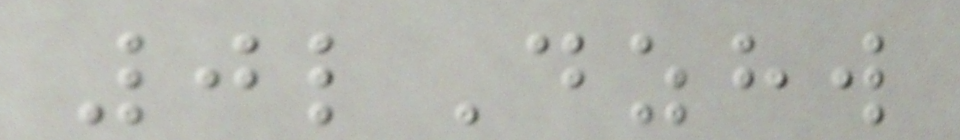0lDzhw
